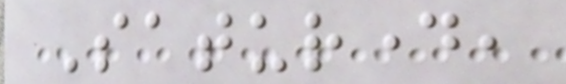Saturday,
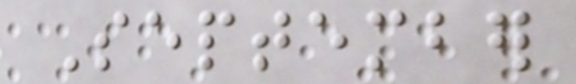September
